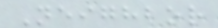Neighbor
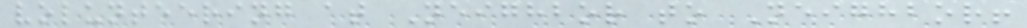volunteering at Neighbor to Neighbor!
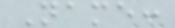Name:
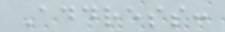Address:
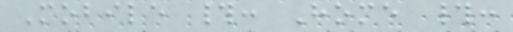Mobile #: Home #:
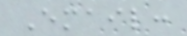Email:
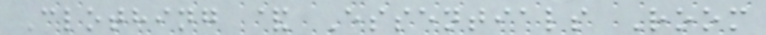Clothing & Essentials Room
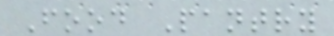Food Pantry
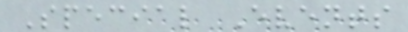Special Events
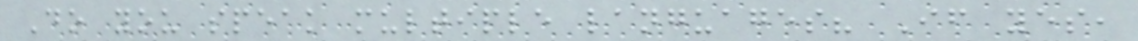Do you speak multiple languages? If yes,
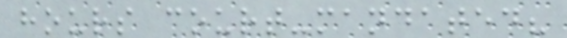hours court-mandated?
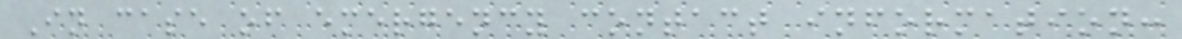In case of emergency contact information:
